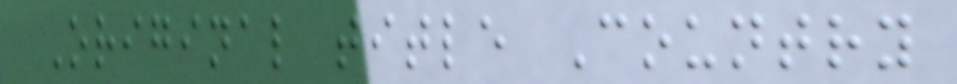Original title Country
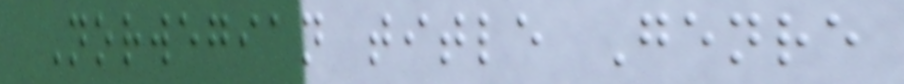Norwegian title Genre
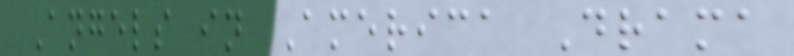Angels in America Drama
